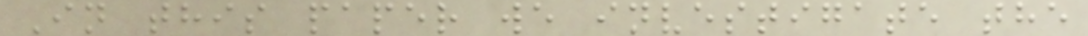In this paper we investigate the
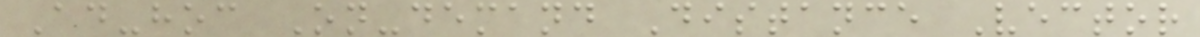Ad-hoc On-demand Distance Vector
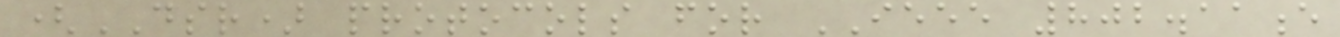(DSR) protocols for IEEE 802.11e
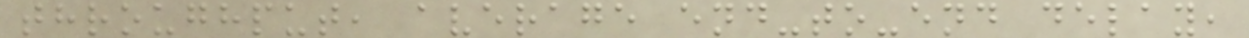throughput, average end-to-end delay,
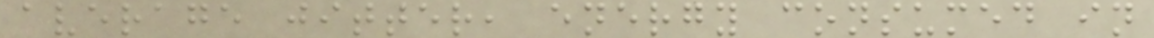average jitter, energy consumed in
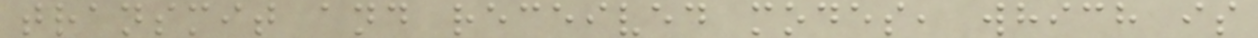transmit and received modes, which is
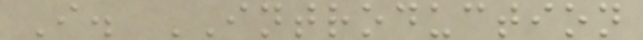I. INTRODUCTION
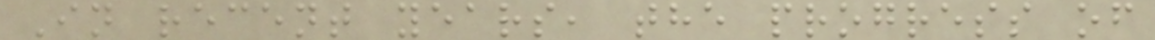In recent years, the progress of
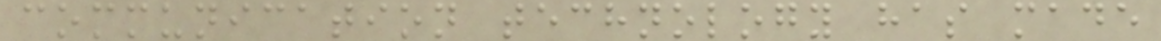communication technology has made
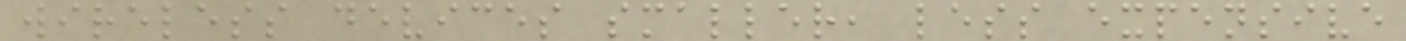wireless devices smaller, less expensive
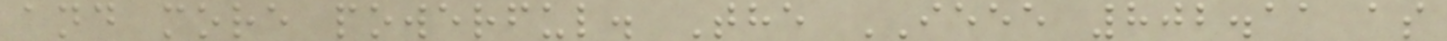and more powerful. The IEEE 802.11 as
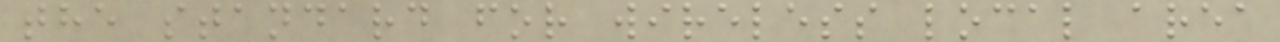the standard for wireless local area
